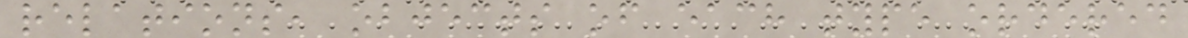relations, objects of each type ordered
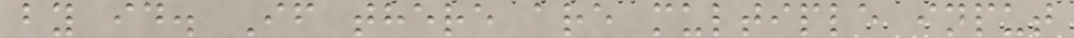by id. If there are multiple input
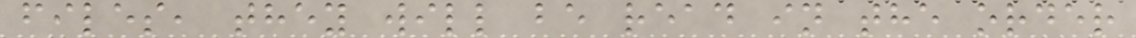files, they will be read in the order
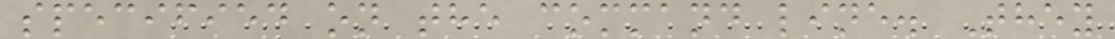specified on the command line. They
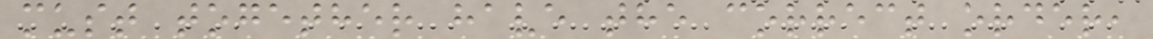must together have the correct order,
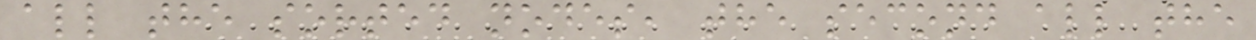all the sorted nodes, the second all the
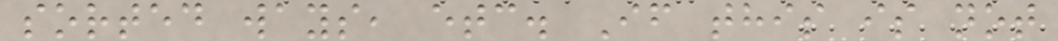sorted ways, etc. If this is not
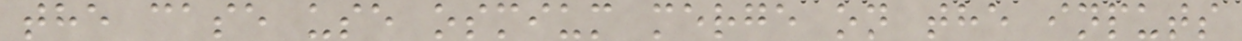the case use osmium merge on the inputs
